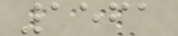1561
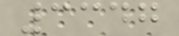3347
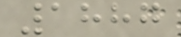1887
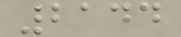2144
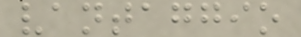vantaggio
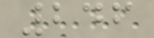246
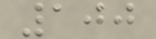100
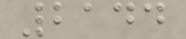2144
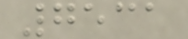7531
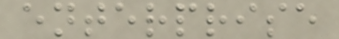enterprise
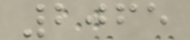2065
